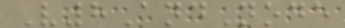V8AndNode
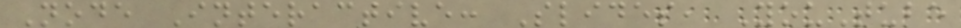Node Interactive: Slides, YouTube
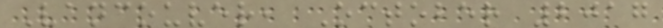Vancouver, October 2017
